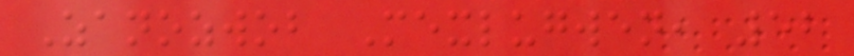Zanozwob Mexlugwen, 52
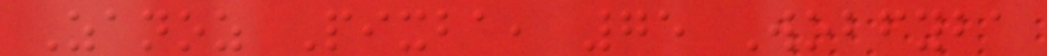Zanoz Pixba, 75 Wobfyba
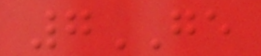7GE
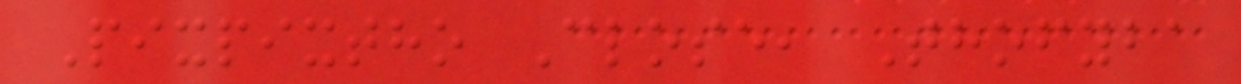Pixpixtho Close, Thofyba
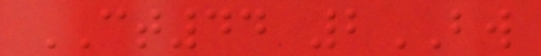CT44 2BW
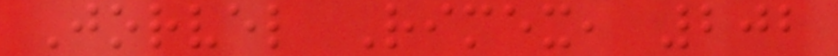Jorvel Rimex, 202
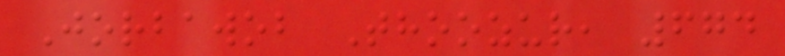Jorbawob Thoozur, 674
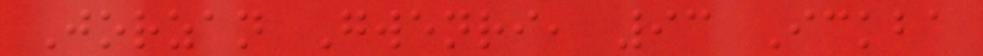Jorzan Gwenri, 93 Ickba
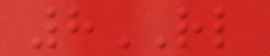8RL
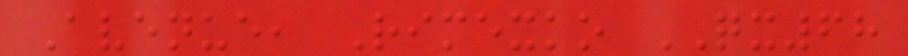Avenue, Rimexko QX68
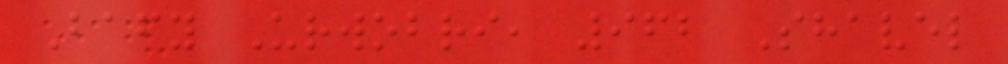Bafy Urwobri, 962 Shavel
